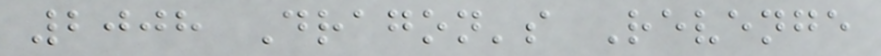2008 Dragon's Revenge
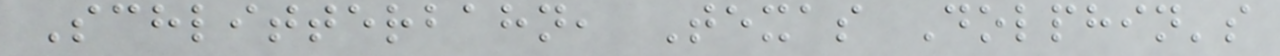Schlitterbahn, Texas Dolphin's
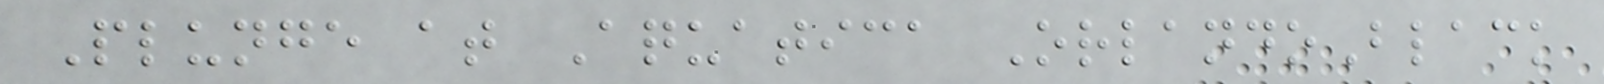Plunge at Aquatica OrlandoBlack
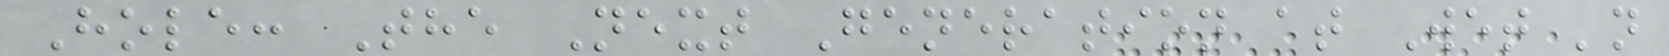Hole: The Next Generation at Wet 'n
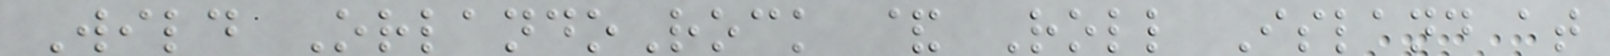Wild OrlandoRock & Roll Island at
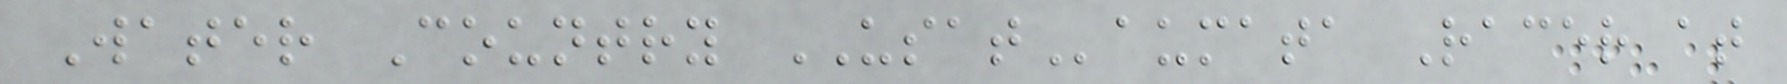Water Country USATaumata Racer at
